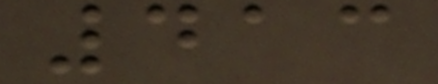413
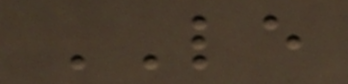LE
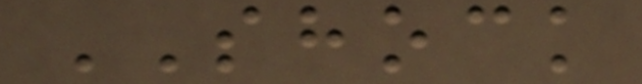SHOCK
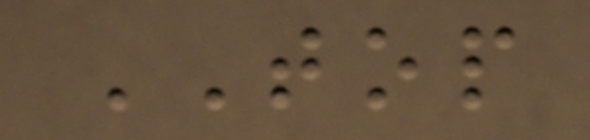TOP
